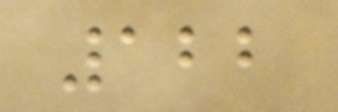122
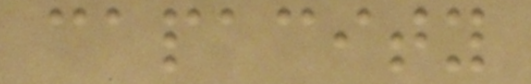capacity
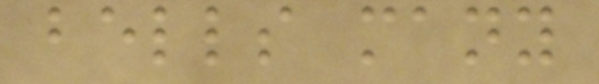bells many
